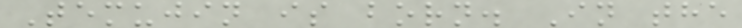Temujin is born. In the
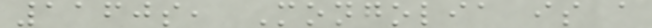1160s, Mongolia is a
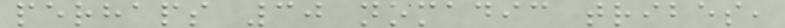perhaps 30 nomadic tribes,
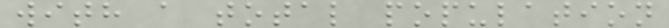with a total population
